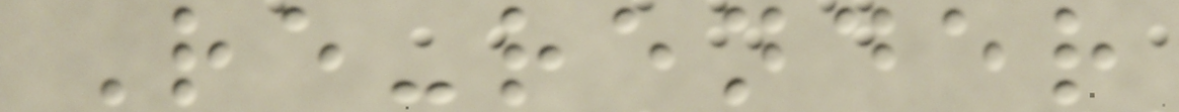Re-render
